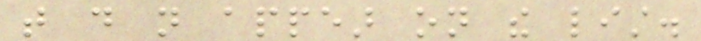that do not appear on the list.
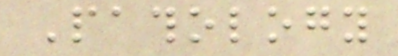Pathology
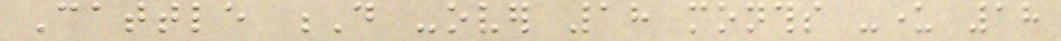Cattle D -over 18 months -under 18
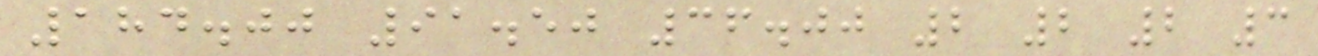184.00 91.50 36.00 2 2 2 3
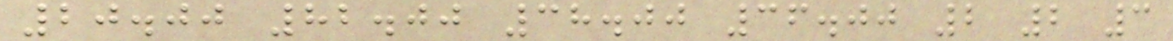20.00 82.00 38.00 36.00 2 2 3
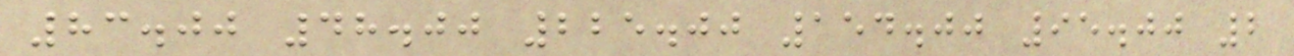83.00 48.00 225.00 154.00 95.00 2
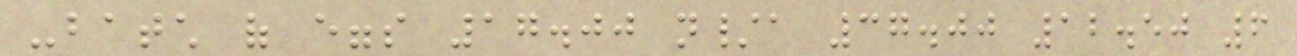-batch of eggs 17.00 n/a 37.00 12.50 6
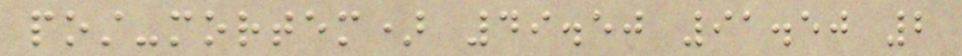post-mortem) 49.50 91.50 2
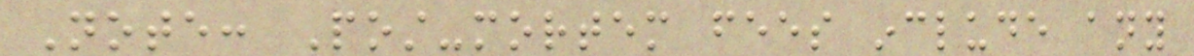Note: Post-mortem fees include any
